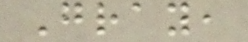Gray,
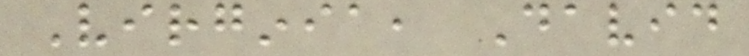Virginia, David
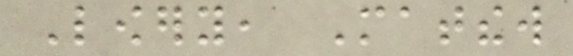Lowery, Matthew
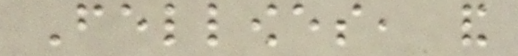Fellowes, and
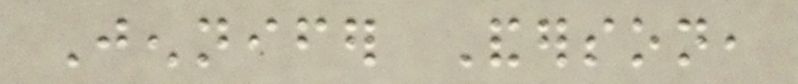Jennifer Anderson,
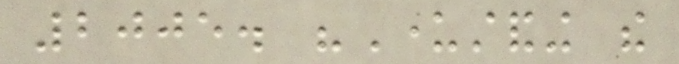2005. "Understanding the
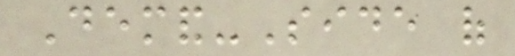Demand-Side of
